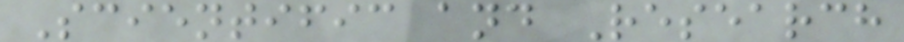Scientific and Research
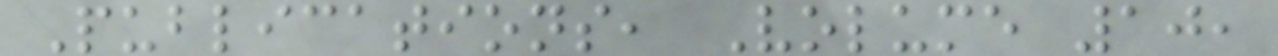Publications, Volume 10,
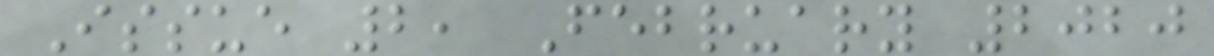Issue 2, February 2020
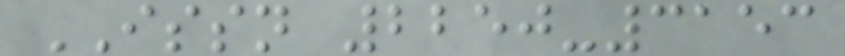ISSN 2250-3153
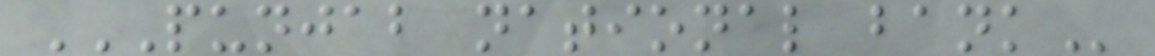PUNJAB NATIONAL BANK
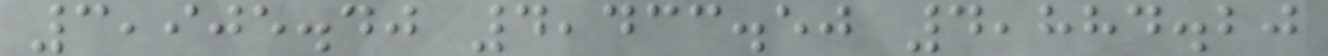3,905.40 4,433.50 4,884.20
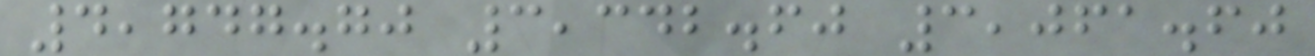4,747.70 3,342.60 3,061.60
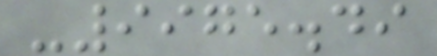-9975.49
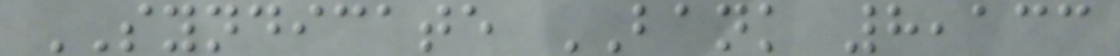SYNDICATE BANK 8,133
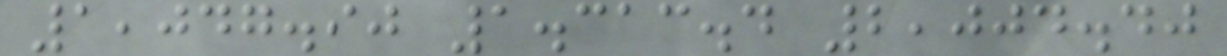1,047.90 1.313.4 2,004.40
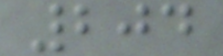204
